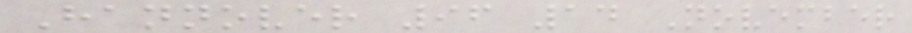Hannover 96 14 November
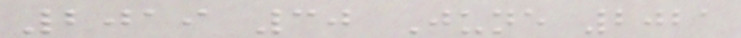2019 30 June 2021
